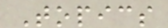Topics
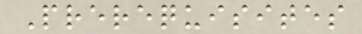Prerequisites
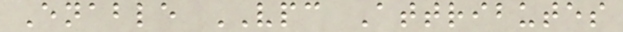Enable VPC Attributes
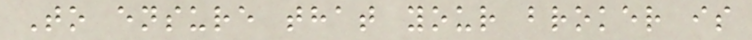To ensure that your broker is
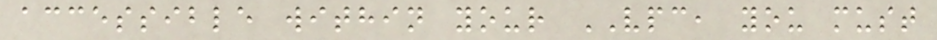accessible within your VPC, you must
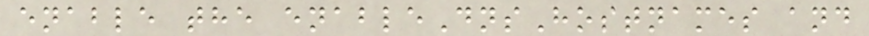enable the enableDnsHostnames and
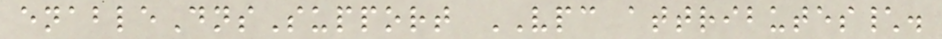enableDnsSupport VPC attributes\.
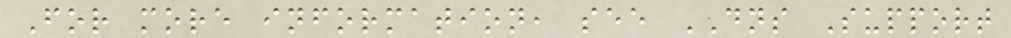For more information, see DNS Support
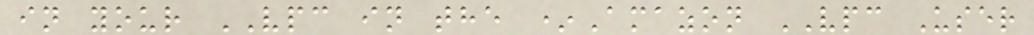in your VPC in the *Amazon VPC User
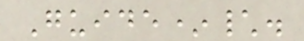Guide*\.
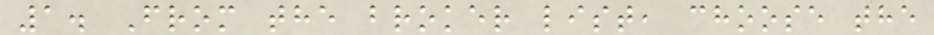1. From the broker list, choose the
